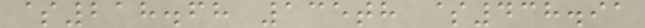$218.68 135th $438.91
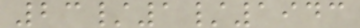23/1/1943
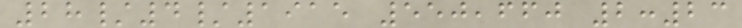28/4/1915 550,660 2:23
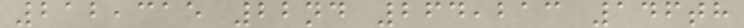212,315 22nd 264,213 146th
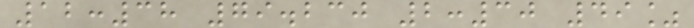12:38 79.230 2:30 49%
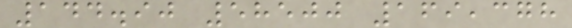144.90 58500 169,378
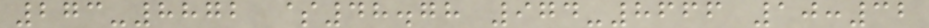273-8872 $48.78 974-8666 10:32
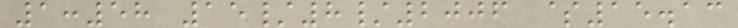1:58 15/8/2006 $15.13
